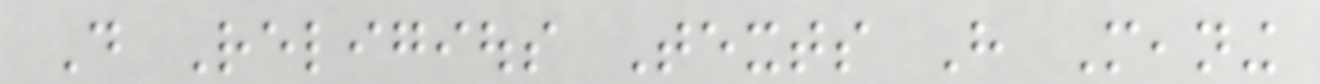Do Religious Texts Have Meaning
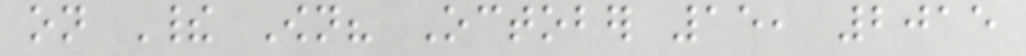on Their Own? October 15, 2015
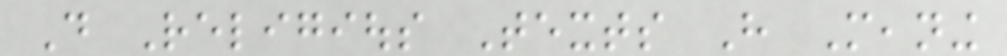Do Religious Texts Have Meaning
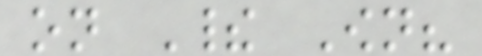on Their Own?
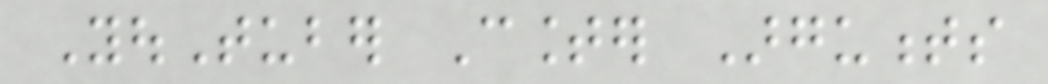YouTuber Counter Arguments
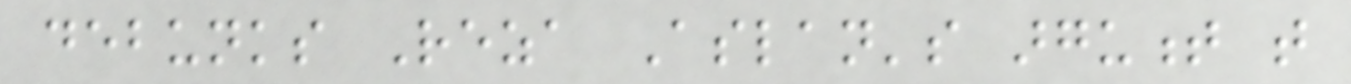debunks Reza Aslan's argument that
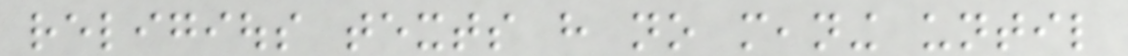religious texts have no meaning until
